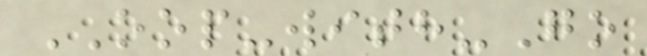OOP-with-Go
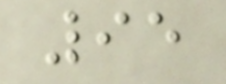95
